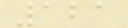121
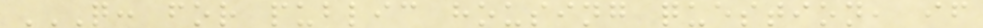Q: FOR PUBLIC HOUSING QUESTION, IF
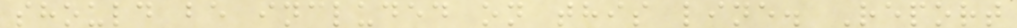should be included on this line. Report
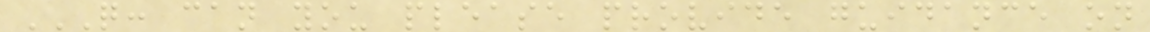Q: CAN YOU PLEASE PROVIDE GUIDANCE ON
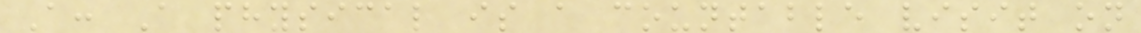A: A physical is a countable visit on
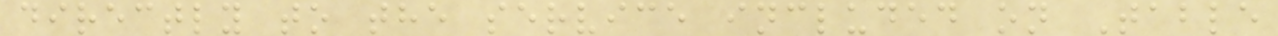directly to the service included on Table
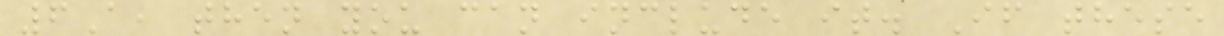6A, then you can include it. If these
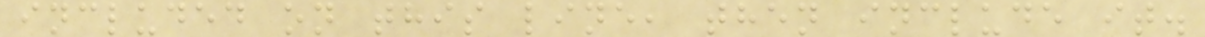included on this line, then include it.
